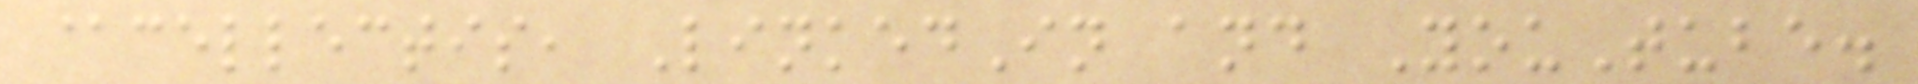@cellectis, LinkedIn and YouTube.
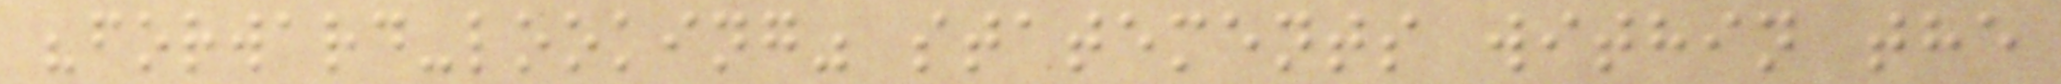"forward-looking" statements within the
